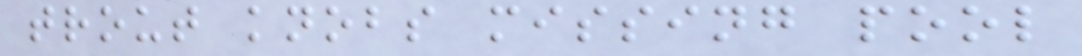trout knobs missing pool
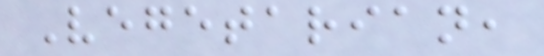Vegetarian,
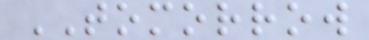TOMORROW
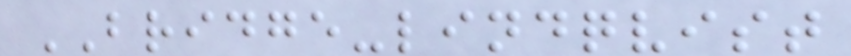BRIDGE-lindqvist
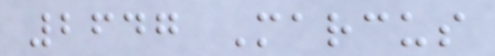2647 Marcus
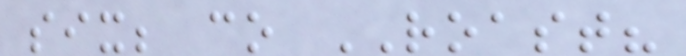six; co ROAST?
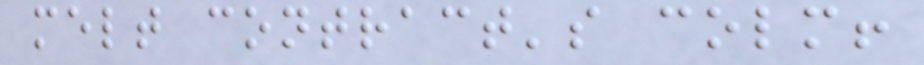melt contract's colm!
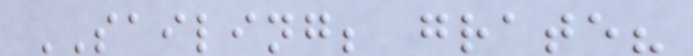SAILING; grate?
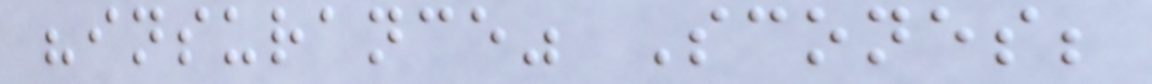"insurance" Scones;
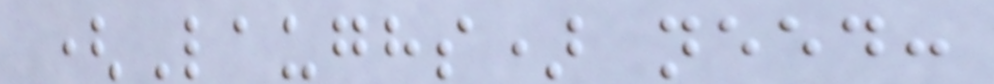(Laughs) need:
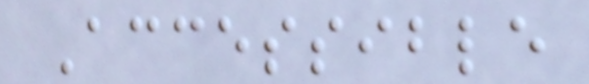Accessible
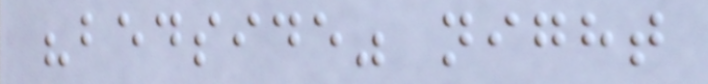"bedside" night
